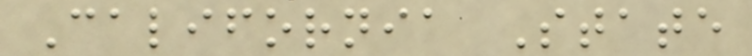California State
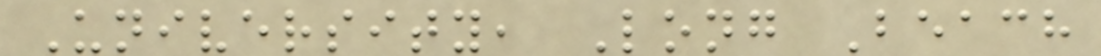University, Long Beach
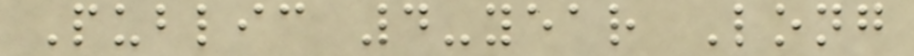Public 4-year Long
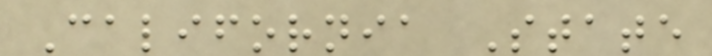California State
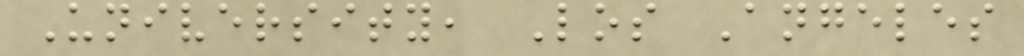University, Los Angeles
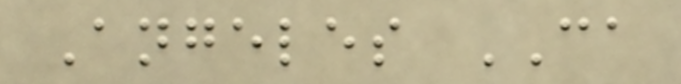Angeles CA
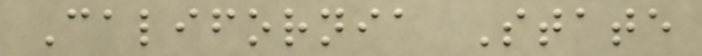California State
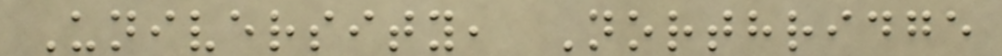University, Northridge
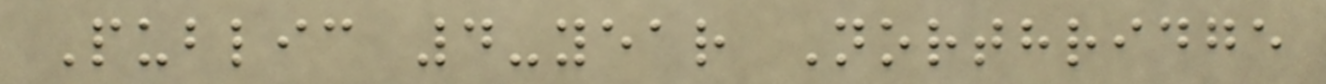Public 4-year Northridge
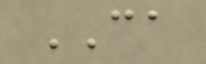CA
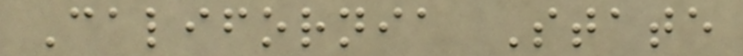California State
